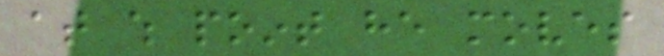at which point he moves
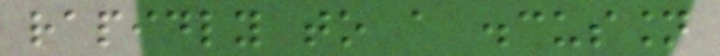rapidly to a discussion
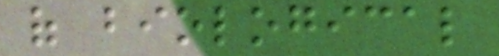of biological
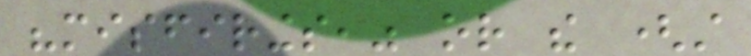"misfirings," or the (still
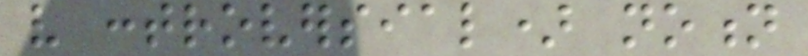very controversial) notion
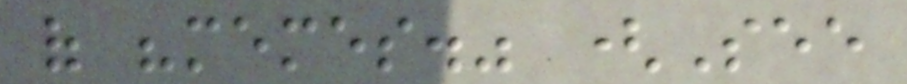of "memes." (See
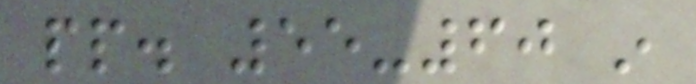pp. 55-60 in
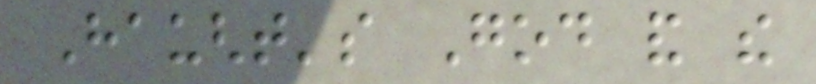Haught's God and the
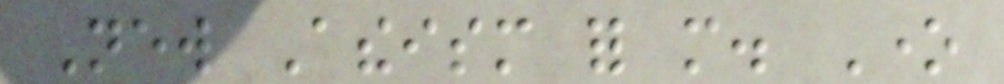New Atheism for more. One
